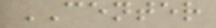CENTER
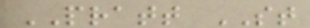PRATT ST
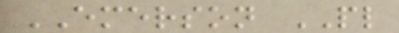EMERSON PL
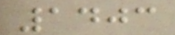1403
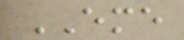EME
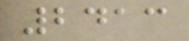2413
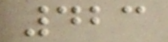423
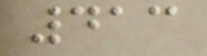413
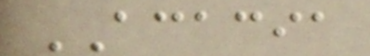ACACIA
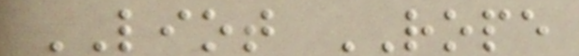LIOT ROPE
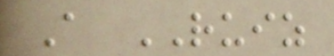A RUIZ
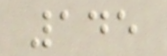145
